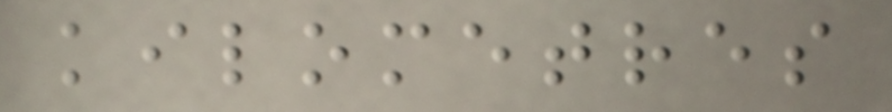kilometres
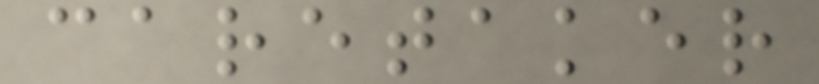caretaker
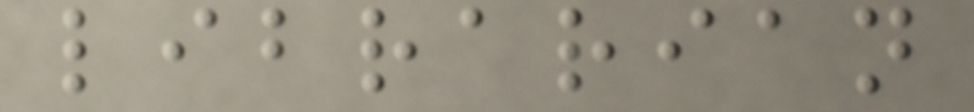librarian
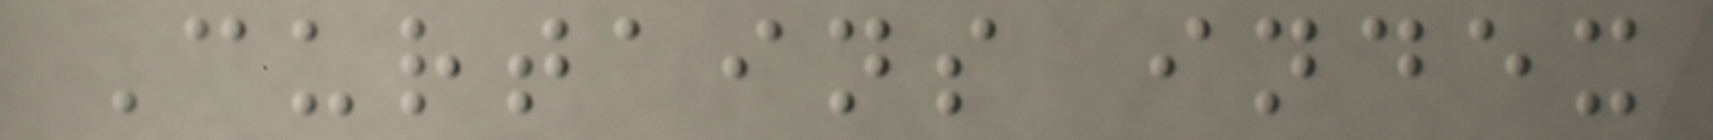Curtains index
